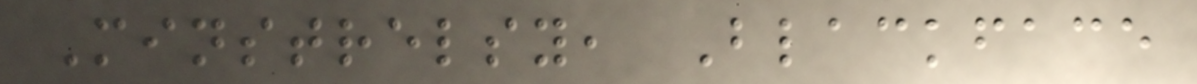Minstrelsy, Blackface
